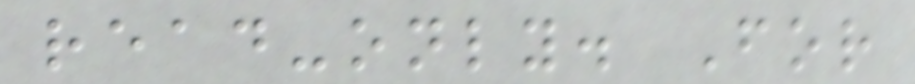read-only. For
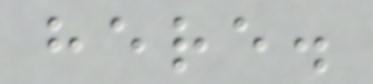here.
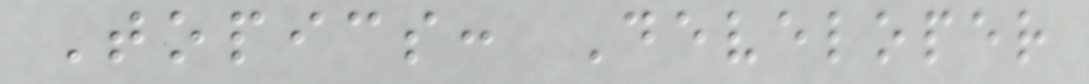Topics: Developer
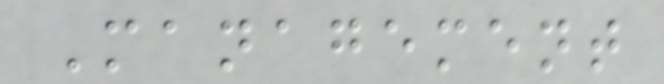Management
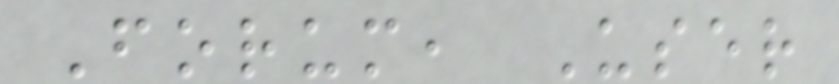Forum, User
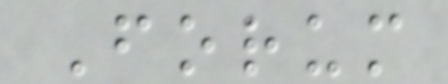Forum
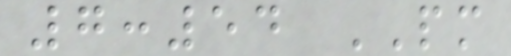7:54 PM
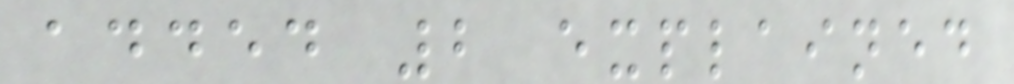added 2 explained
